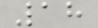18
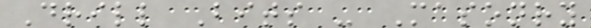Drill Bits - Masonry
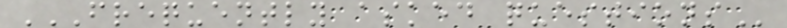FREQUENTLY ASKED QUESTIONS
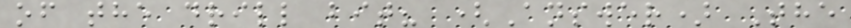of the drill bit? (Answer) The
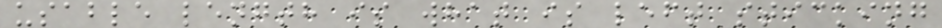usable length is what is left sticking
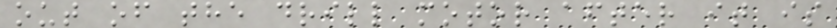out of the drill motor after it is
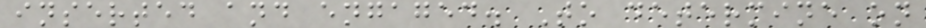inserted and engaged. To determine on
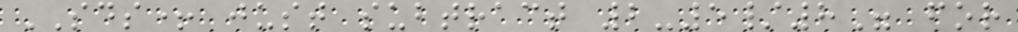SDS+ just subtract 2-5/8" for
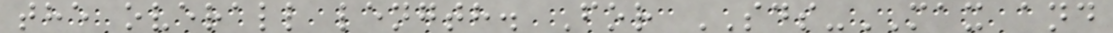the overall length. For SDS-MAX and
